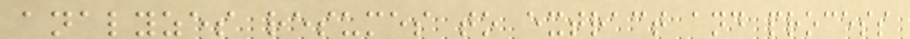analyzes resumes to extract and process
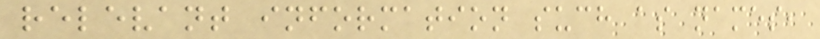relevant information such as names,
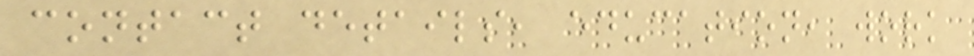contact details, education, work
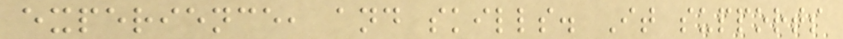experience, and skills. It supports
